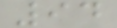94
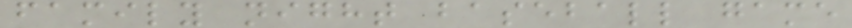family night baseball game
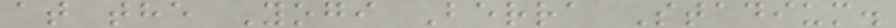at the Yogi Berra Stadium.
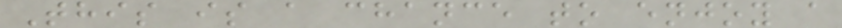This is a chance to enjoy a
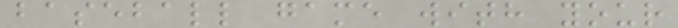baseball game with your
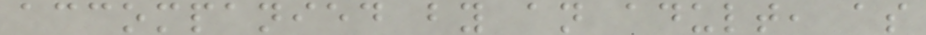accompanied by an adult, as
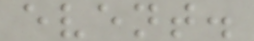event.
